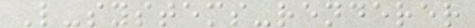L-systems-renderer
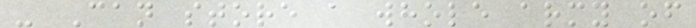- Can store a whole army of
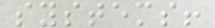systems!
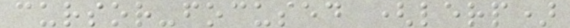cursor-focused (lerp)
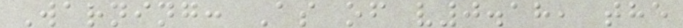Warning: As of v0.18, the
